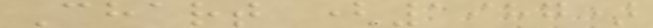Chart (1987)
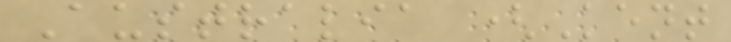Australia (Kent
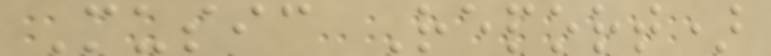Music Report)
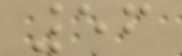56
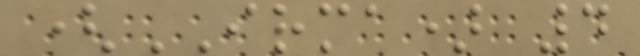(IRMA) 4
